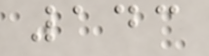143
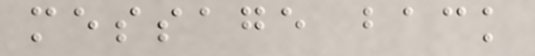message back
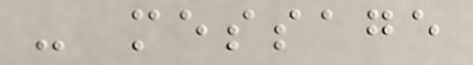- message
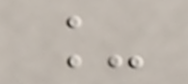_
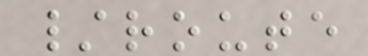/route
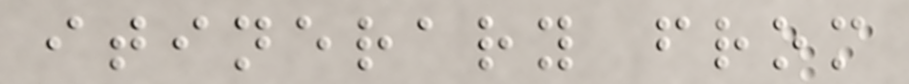itinerary from
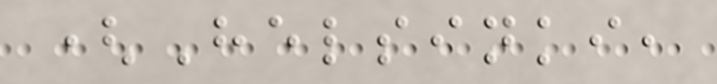(Helsinki,
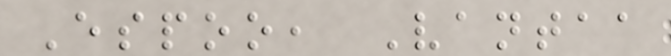Espoo, Vantaa
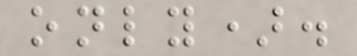only).
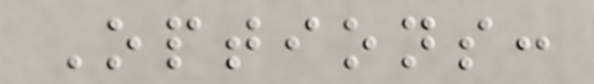Options:
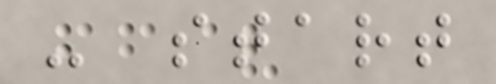- start
